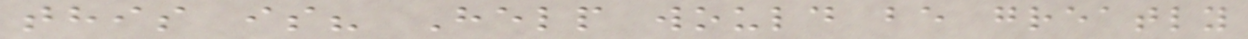this is? Help would be greatly
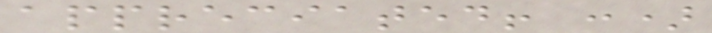appreciated! :)
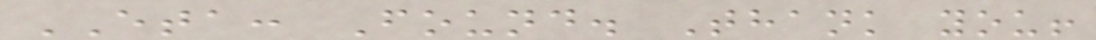ETA: Found. Thank you!
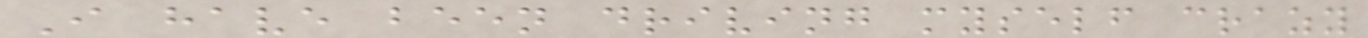I have been driving myself crazy
